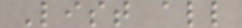List all
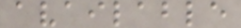available
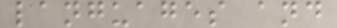languages and
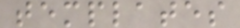templates
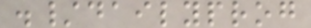./dailyprog
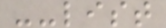--list
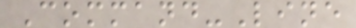Command-Line
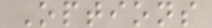Options
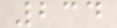234
